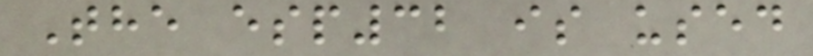The esp32 is used
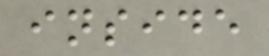inside
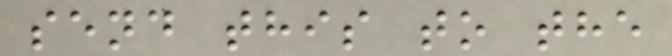send this to the
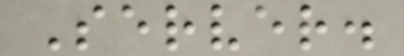Server.
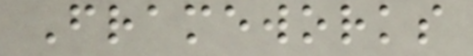Frameworks
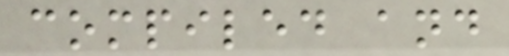compiled and
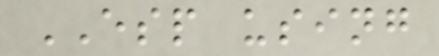ESP using
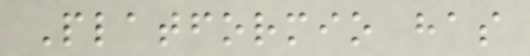Platformio has
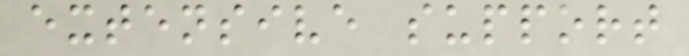extensive support
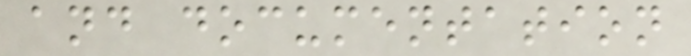and documentation
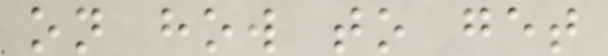on how to get
